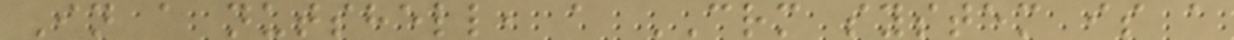In a nutshell, a CRM system is a
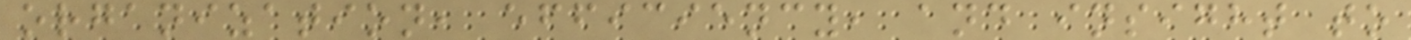organization, efficiency, and insight to
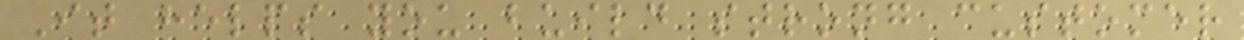It helps you build strong customer
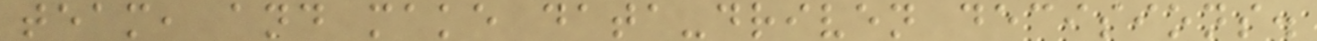team, and make data-driven decisions.
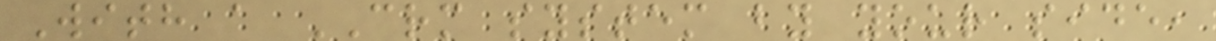With a CRM system by your side,
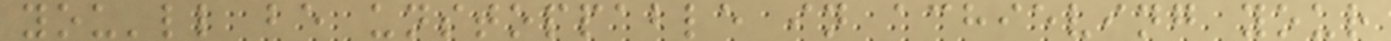you'll be unstoppable in achieving your
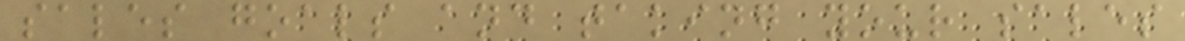sales goals and taking your sales
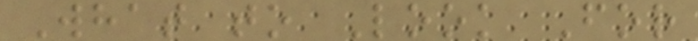What to Look For
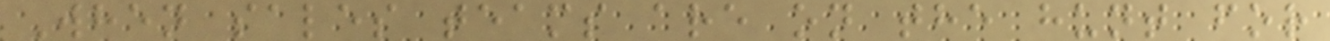When sales teams are on the hunt for
